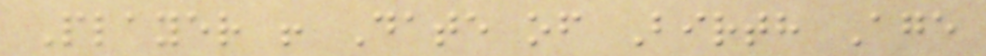Player ! Date of Birth Age
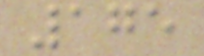175
